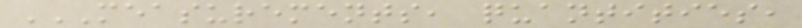MEASUREMENTS, QUANTITIES,
